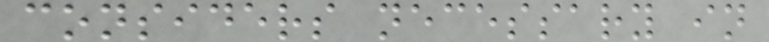considers necessary in
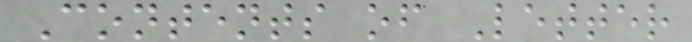Contents of Letter
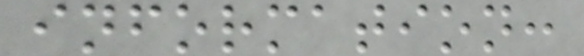information:
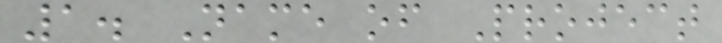1. Name of Project
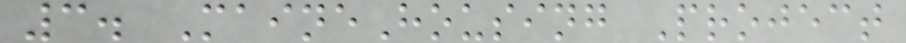3. MaineHousing Project
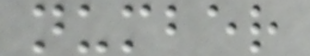number
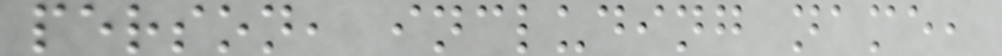person, including name,
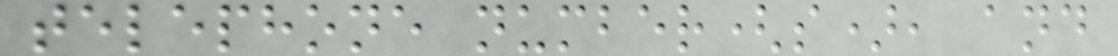telephone number(s), and
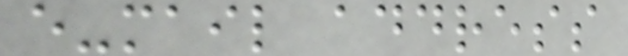e-mail address
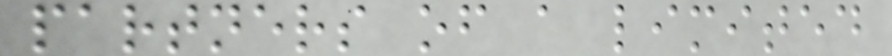partners of a limited
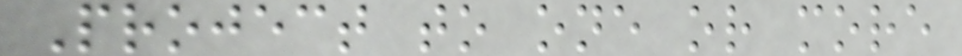Project to one or more
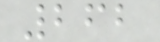262
